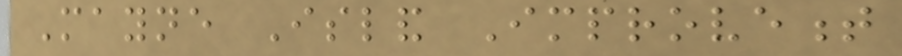Mayne Island Improvement
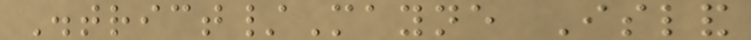District/Mayne Island
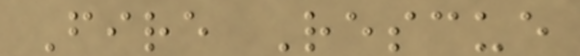Fire Rescue
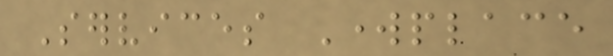Services Workplace
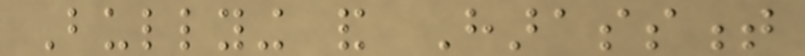Bullying and Harassment
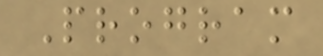Program
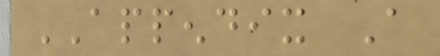APPENDIX A
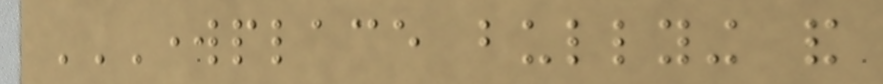WORKPLACE BULLYING AND
